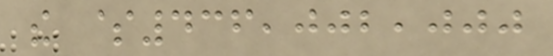the $436,002,000
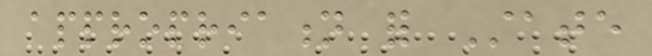appropriation for State
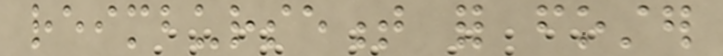reimbursement for foster
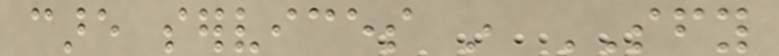care services in SFY
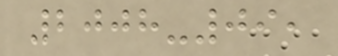2008-09,
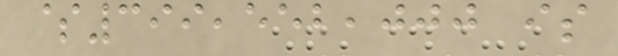$399,552,000 is
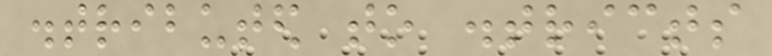distributed to districts
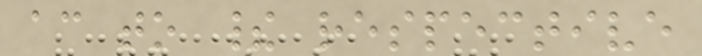according to their respective
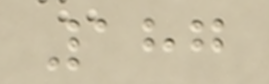187
